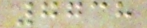7738
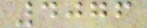4076
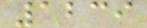1239
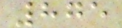875
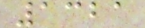1321
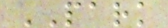PARK
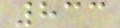833
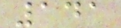141
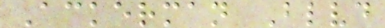Ackerman Blvd
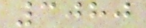3080
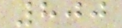800
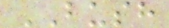BUSH
